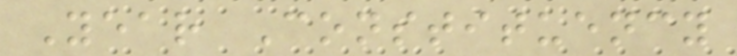Year Constituency
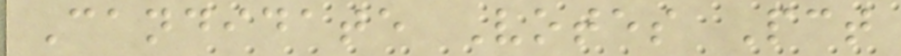Candidate Votes Pct
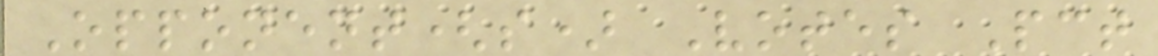Opponent(s) Votes Pct
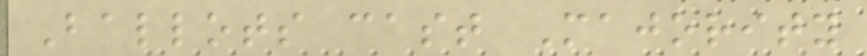Ballots cast Majority
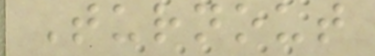Turnout
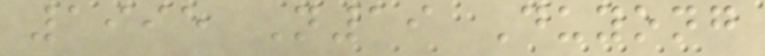1995 N19 Duyong
